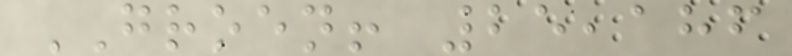GROEN! 25,186
